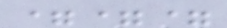===
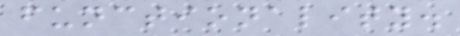functionality.
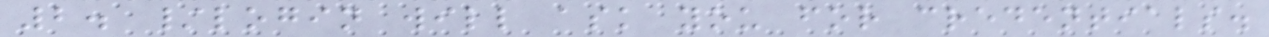2. /login will ask you for credentials.
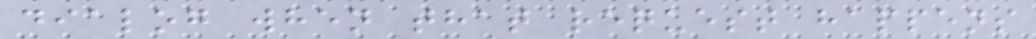dialog when that request happens
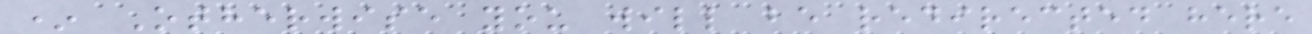* Otherwise you will be redirected here
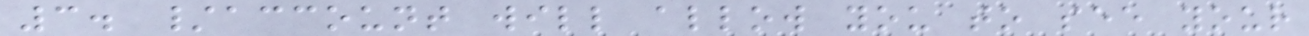3. /account will allow you to see your
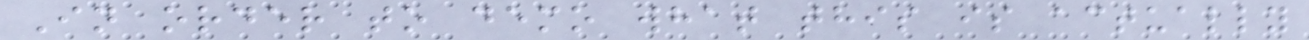In order to demo what this is actually
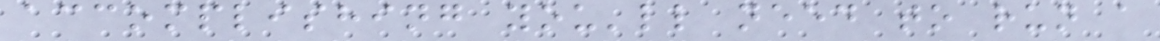accomplishing you'll need to run a
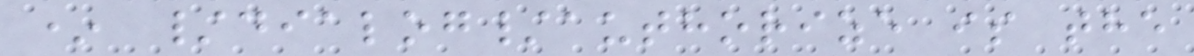* /dialog/authorize is the
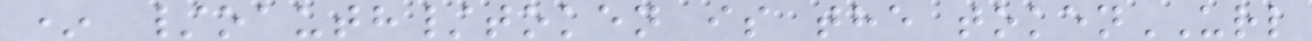* /oauth/token is the tokenURL
